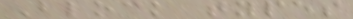Block types
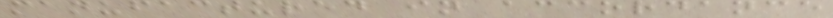manufactured in accordance
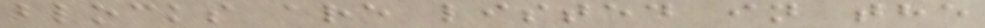blocks are listed in the
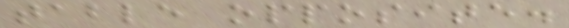table opposite.
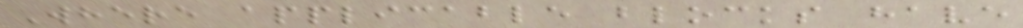Where applicable blocks have
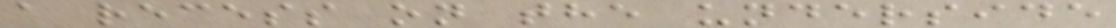a recess on the underside
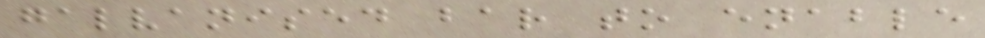galvanised bar to enable
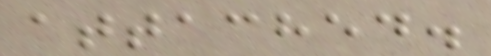attached.
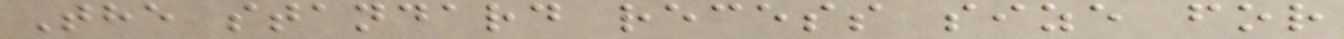The standard recess size for
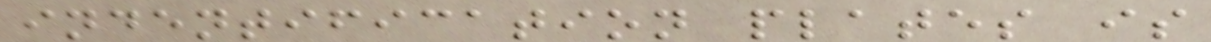indentification plates is
